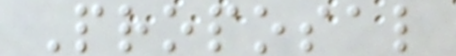Proposal
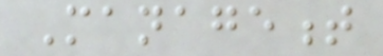Management
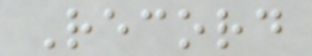Record
